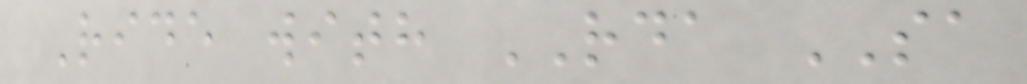Ride with RDA SA
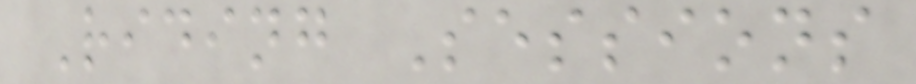Riding Sessions
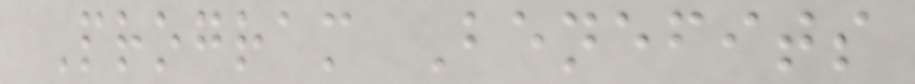Program Benefits
